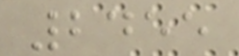2455
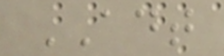ADT
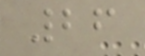26
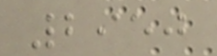2950
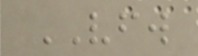VFW
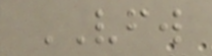VFW
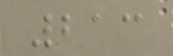213
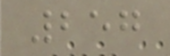257
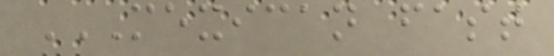MEXICAN FAST
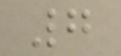7
